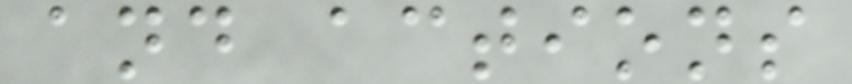and actions
